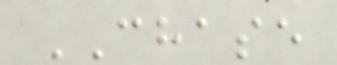CHASE
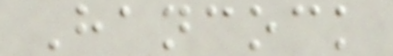Hancock
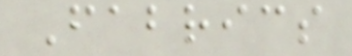Fabrics
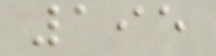195
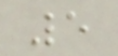5
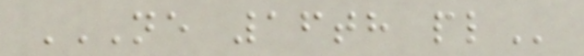NE 16TH PL
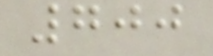700
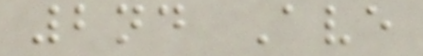2nd Ave
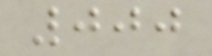000
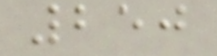250
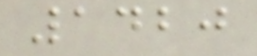1420
